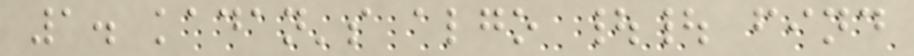1. kadan's algo || find
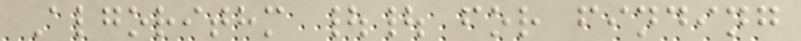Algorithm || for finding
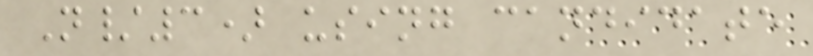N/3) using candidate
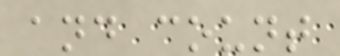and count
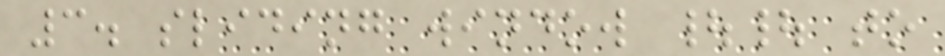3. sliding window || to
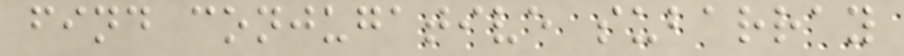find conjugative subarray
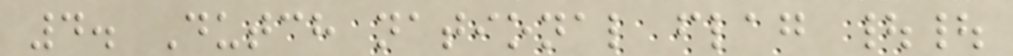4. Dutch national flag ||
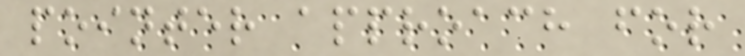pointer approach for
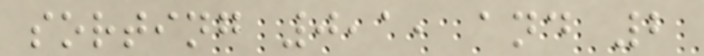sorting 0,1, and 2
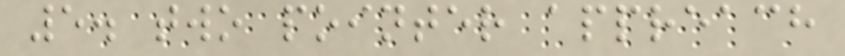5. two pointer appreach
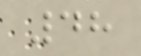48
